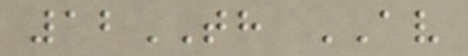12TH AV
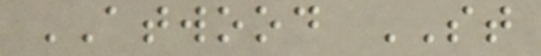ATWOOD ST
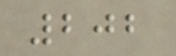202
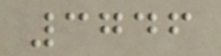3746
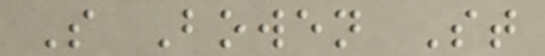S Bowen St
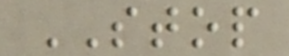STOP
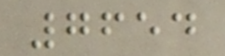7654
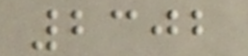2302
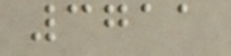3711
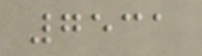7531
